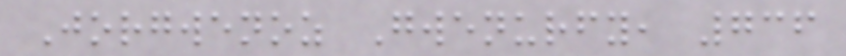Jorgwenoz Gwenurfy, 736
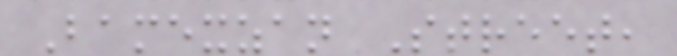Bamexzan Street,
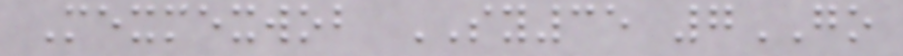Mexmexwob SY35 7GO
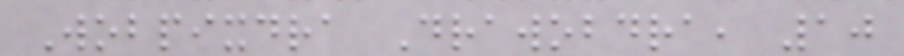Wobpixdra Drawobdra, 10
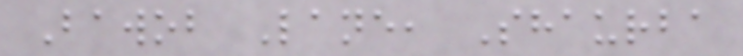Bawob Lane, Shaurba
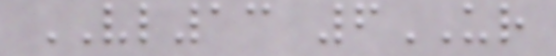VL13 6UR
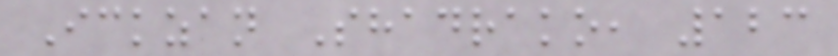Ickzan Shadrako, 123
